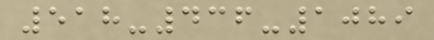518-436-1089
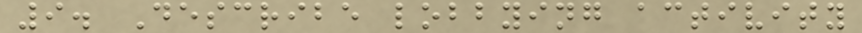9. Describe lobbying activity
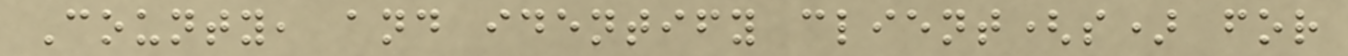County, and identify client(s) for
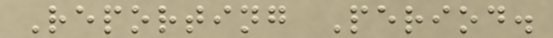Reporting Period.
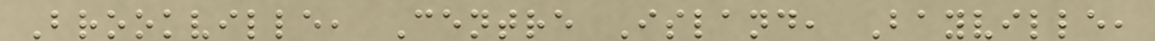Brookville, Centre Island, Bayville,
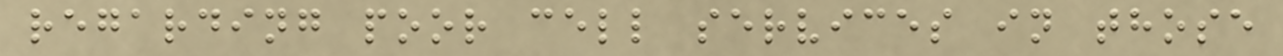regarding poor cell services in those
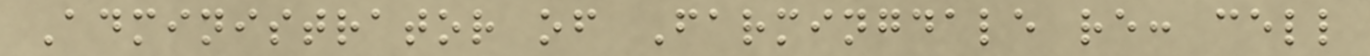Administrator of Farmingdale re: cell
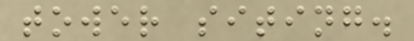tower siting.
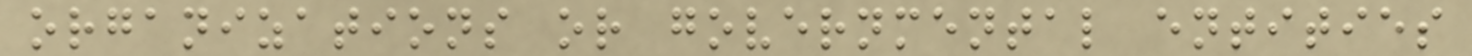organizations or governmental entities
